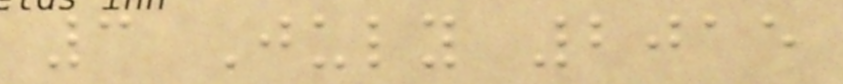3 July 2015
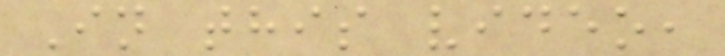In this video,
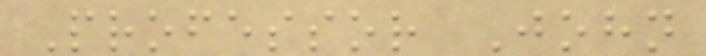Professor John
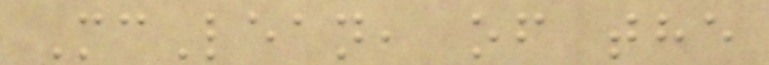McLean, of the
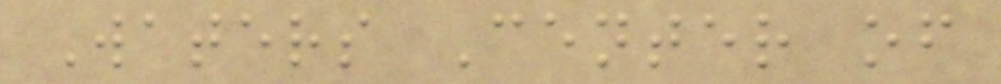Waters Center of
